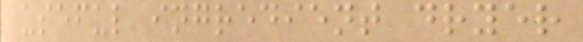useful ingredient dryer
